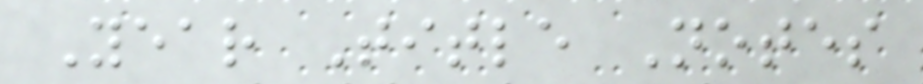Year Title Notes
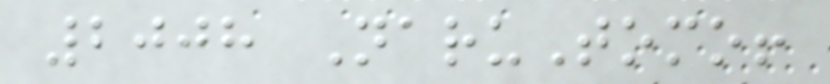2008 NaruTomo!
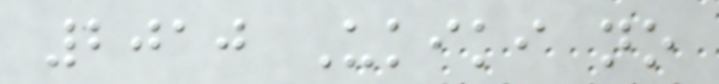2010 Ukiki no
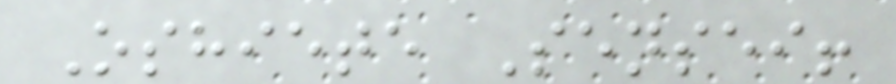Oshiete Sensei!
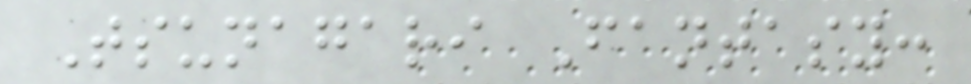Tsunagari Fantasy:
